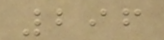296
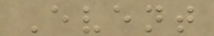Event
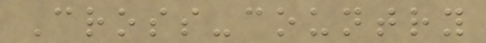Cross-country
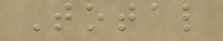Total
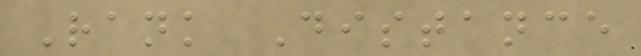Rank Distance
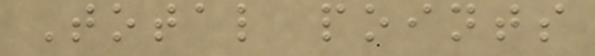Total points
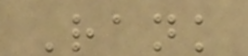Rank
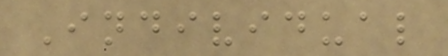Individual
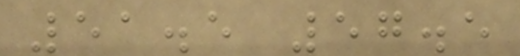51.5 57.5
